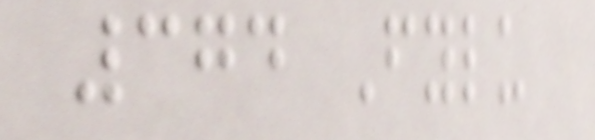374 Fylu
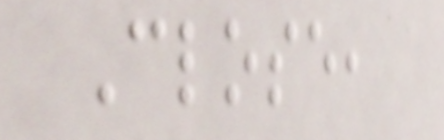Close,
